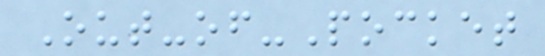Out-of-Pocket
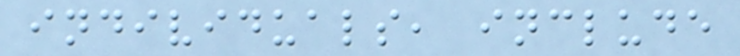individuals, include
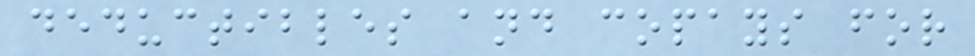deductibles and copays for
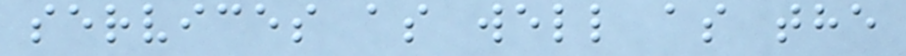services as well as the
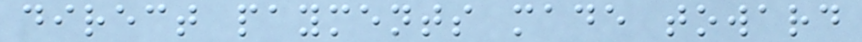direct payments made toward
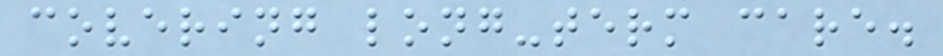covering long-term care.
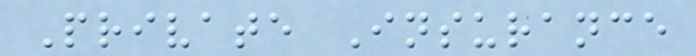Private Insurance
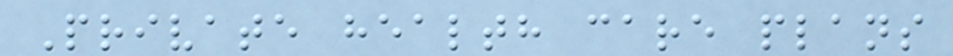Private health care plans
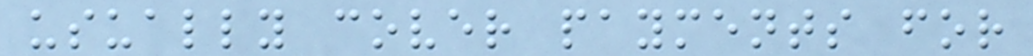usually cover payments for
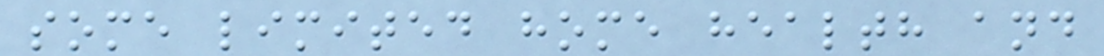some limited home health and
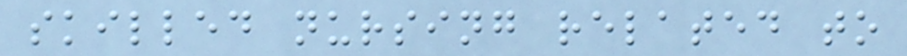skilled nursing related to
